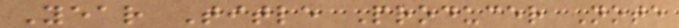Year Title Producer Note
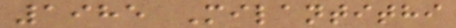1985 Milantithi
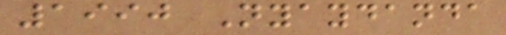1990 Nyaydanda
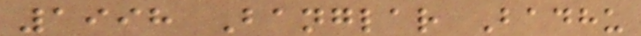1998 Banglar Badhu
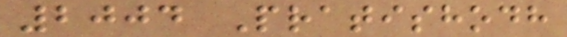2004 Pratishodh
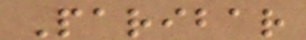Paribar
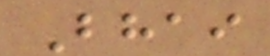Bhai
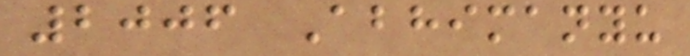2006 Abhimanyu
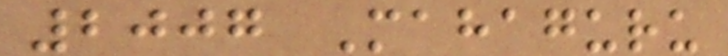2007 Mahaguru
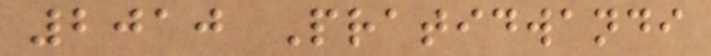2010 Pratidwandi
